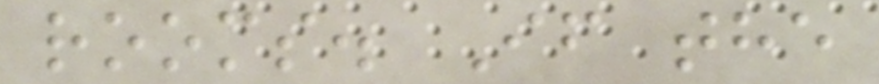rooms. If the
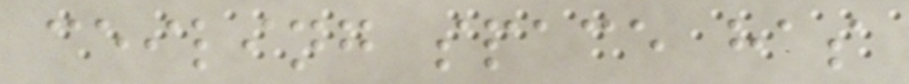ceiling space has
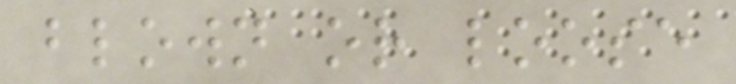blown or loose
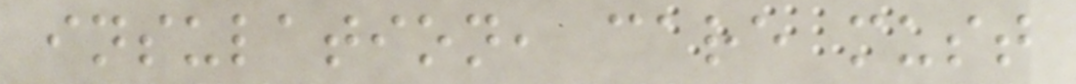insulation, care must
